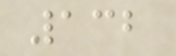132
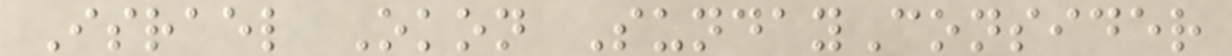Israel Okon SundayConsider
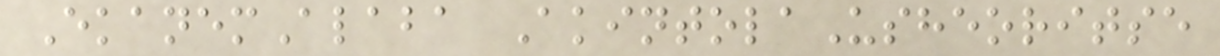EkanemAlaba AkintolaUsheoritse
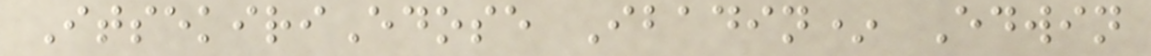ItsekiriEdose Ibadin* Edwin
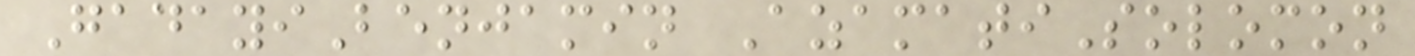GadayiBenjamin AzamatiSolomon
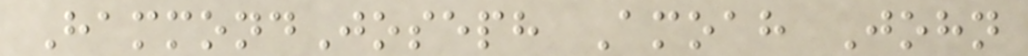HammondJoseph Amoah John
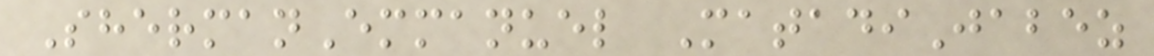ShermanEmmanuel MatadiJabez
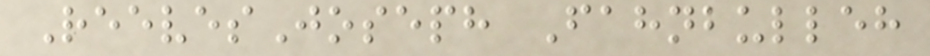ReevesJoseph Fahnbulleh
